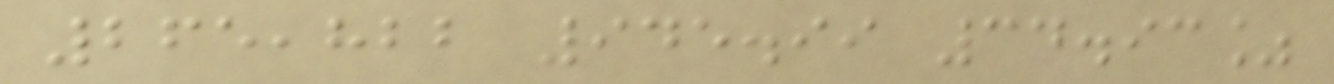265,822 945.99 34.93%
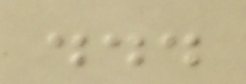...
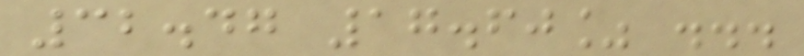32.47 17.60% ...
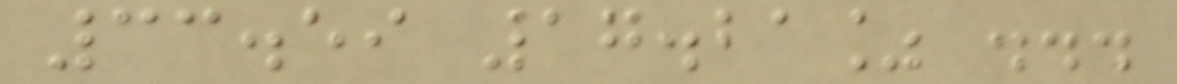33.59 17.21% ...
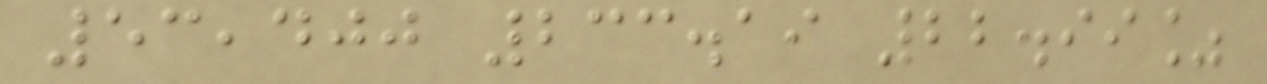53,400 233.19 22.99%
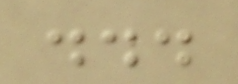...
